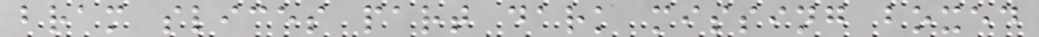bram slices part dark missing boxed
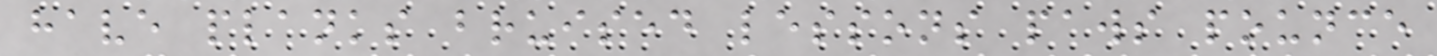have planks bruised lessons paws pounce
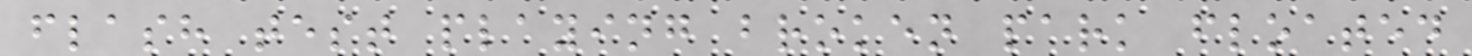flash test playing broken park floated
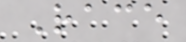Race
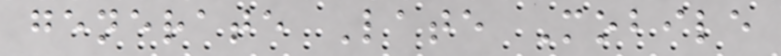generate Late Mobile
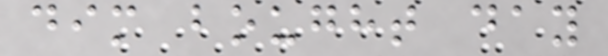dim bought day
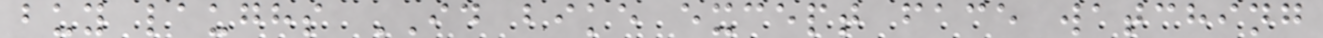buy laughs ID bike except face watching
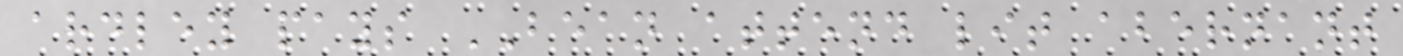ardley pays BEAN attend lit abernant
